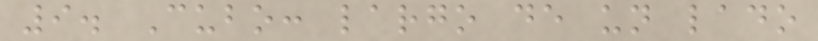9. Cubo: largo de un lado
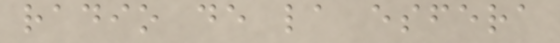radio de la esfera
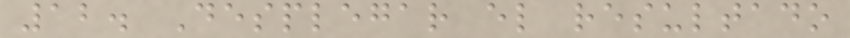12. Desplegar el resultado
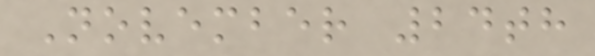November 24th
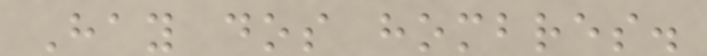Hay dos hombres.
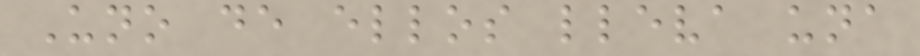Uno de ellos lleva una
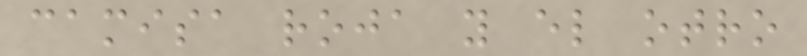camisa roja y el otro
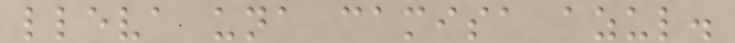lleva una camisa azul.
